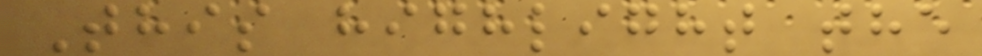This highlight the
